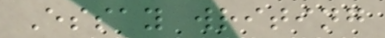Essay writing
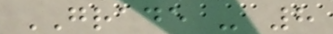GRADE - 8
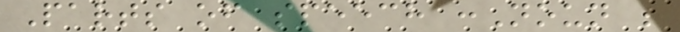Parts of speech :Noun ;
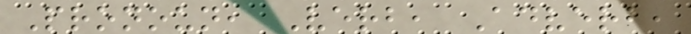Pronoun, Verb, Adverb,
